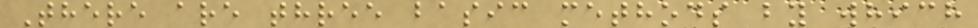There are three basic methods by which
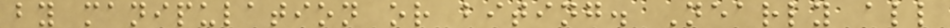by manipulation or biting. Nearly all
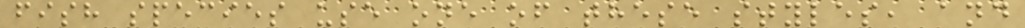fish species use one of these styles, and
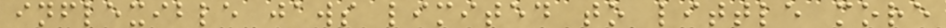inflexible jaws limited to little more
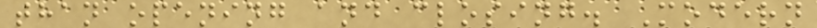than opening and closing. Modern
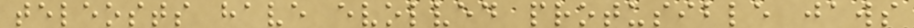teleosts have evolved protusible jaws
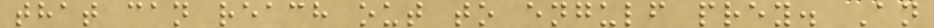that can reach out to engulf prey. An
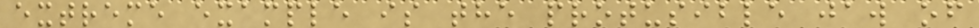extreme example is the protusible jaw of
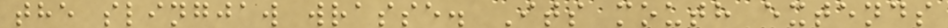the slingjaw wrasse. Its mouth extends
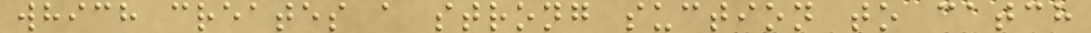which creates a strong suction to catch
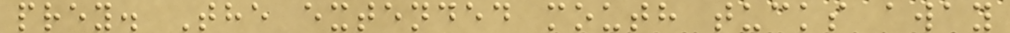prey. The extended mouth tucks away
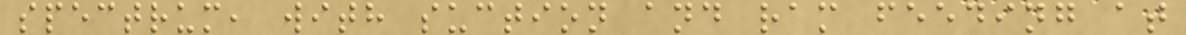spectrum, with suction and ram feeding at
